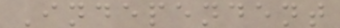Independent
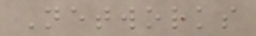Networks
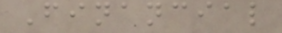Financial
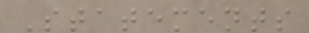Statements
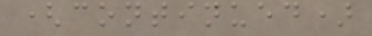(continued)
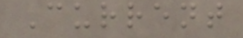Current
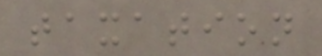taxation
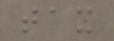tax
